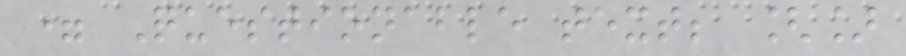= Questionable text; []
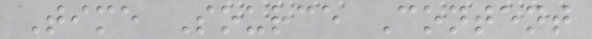Time Source Content
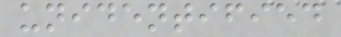unidentified
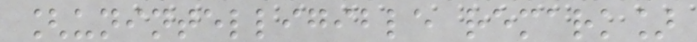[unintelligible remark]
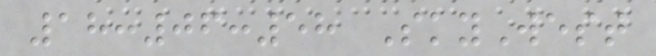18:06:58 SkyWest
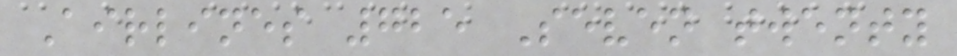Airlines 725 Seven twenty
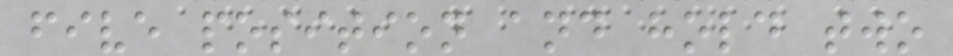five position and hold two
